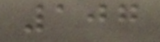107
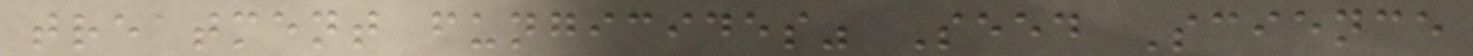treatment fungicides" Seed Science
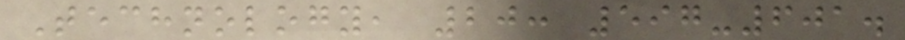Technology, 20: 597-601.
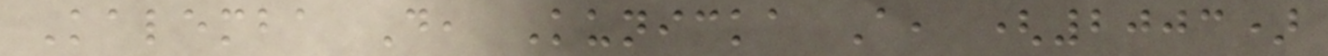Kalemba D, Kunicka A, (2003)
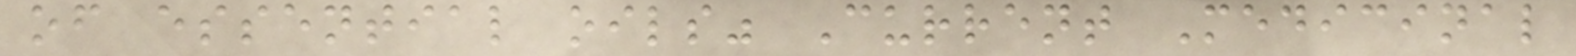of essential oils" Current Medicinal
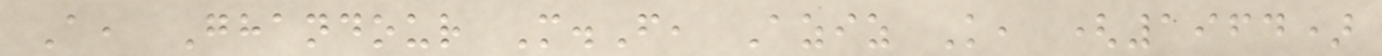A, Ghandour M.F, Aziz K, (1964)
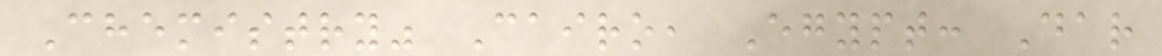Chemistry" Cairo, Egypt: Dar
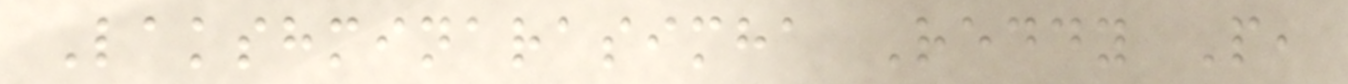Lakshminarasimha Reddy P,
